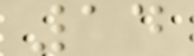14
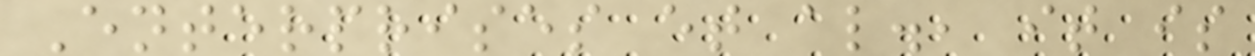Enterprises et al., it is
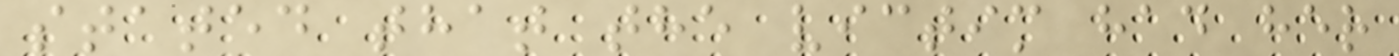stated that the victim had her
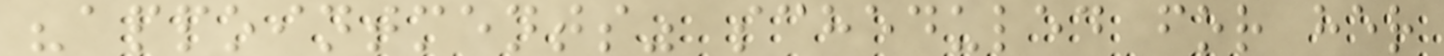"appointments" scheduled for her
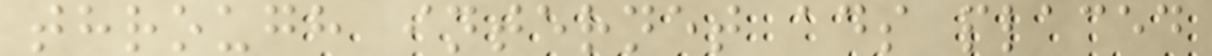through internet ads placed
